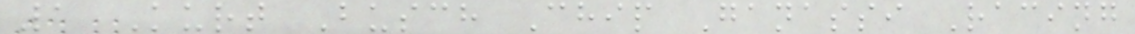1 Kurt Busch Chip Ganassi Racing
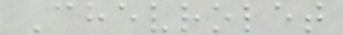Chevrolet
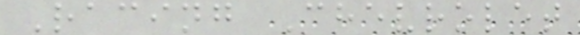Racing Chevrolet
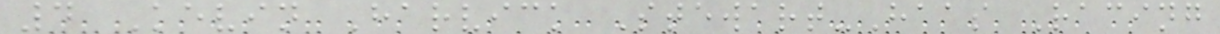4 Kevin Harvick Stewart-Haas Racing
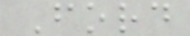Ford
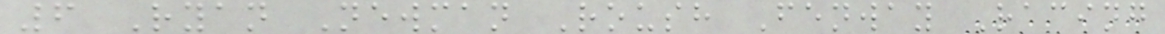6 Ryan Newman Roush Fenway Racing
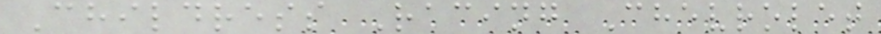Childress Racing Chevrolet
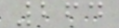264
